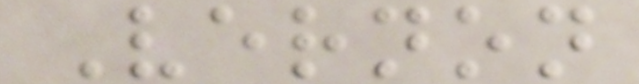Vernon
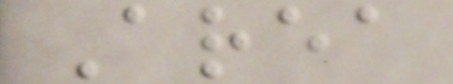Area
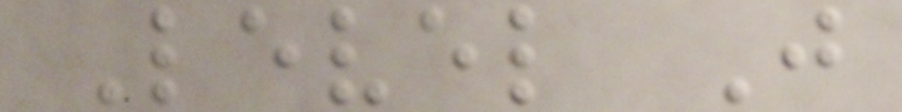Level J
